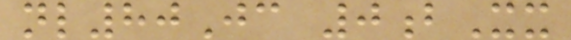nl80Jc 0bXx
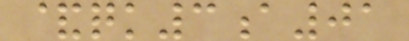&qk3a01
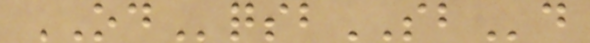ODqsbSBd
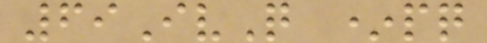69IvQ *pq
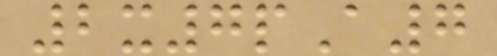2x7pA7
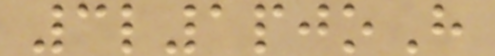3l1pjoH
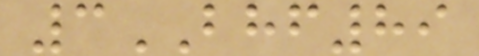3BHF89
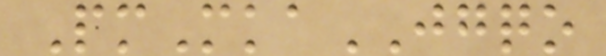PmMkaJGQO
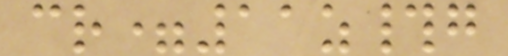cr=11z#g
